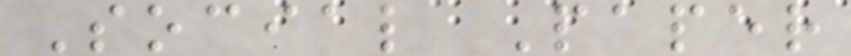Social Paper
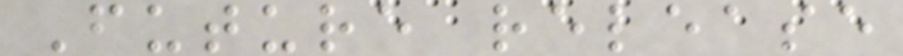Future release
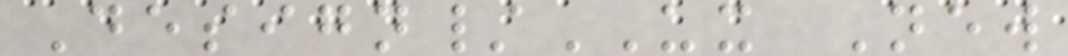Design/UX New
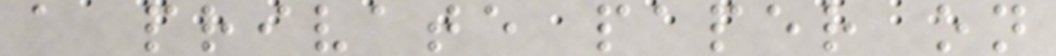a private paper on
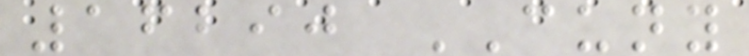16290 CUNY
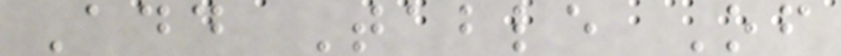Add Table Of
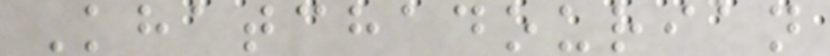Khatchadourian
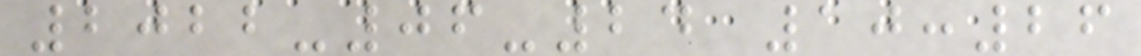2022-06-24 10:26
